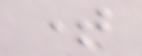time
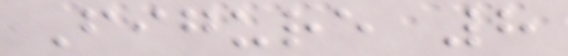Figure 8
